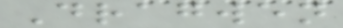Dragwen
